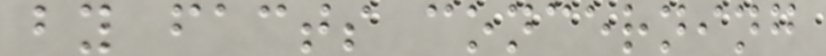by facts concerning
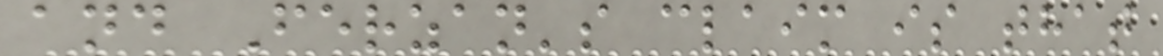and Ferzan's claim is that
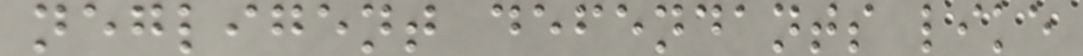negligent defendants like
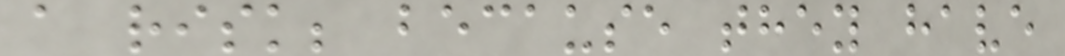a risk; because they have
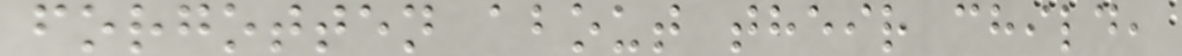forgotten about their child,
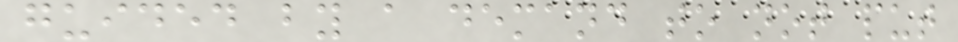guided by a demand to not put
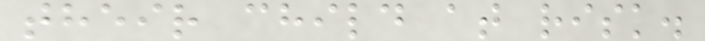their child at risk.
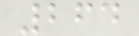264
